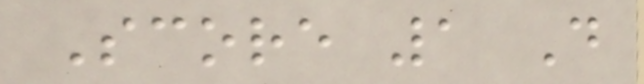Score 1 D
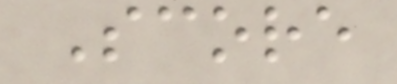Score
